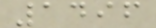1496
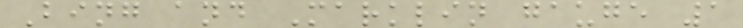Bing and Marklin gauge 1
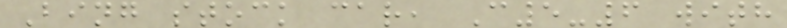Bing stock car, C5-6 with
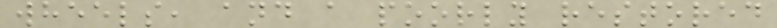wheels, and a poorly restored
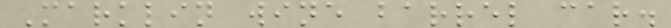Marklin wine barrel car.
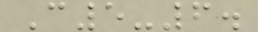C5-6.
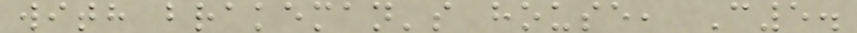with brakeman's house, C5.
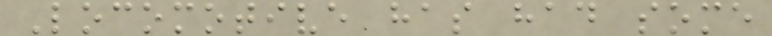Locomotive has had some
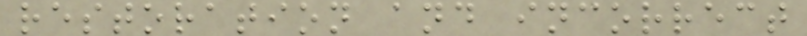restoration and incorrect
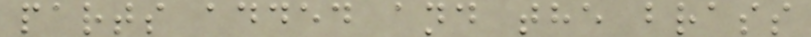parts added and the brass
